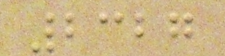2327
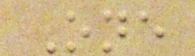One
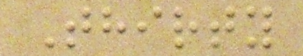Thirty
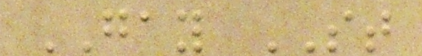GAY ST
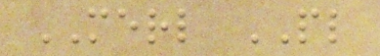MERL PL
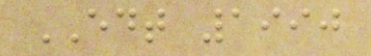EDT 1990
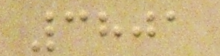3801
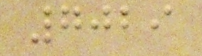7029
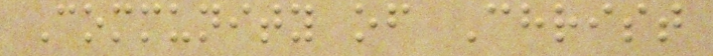Community of Christ
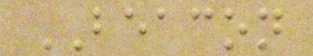BEACON
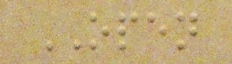OPEN
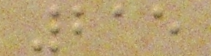215
